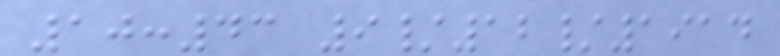10:43 9/12/1914
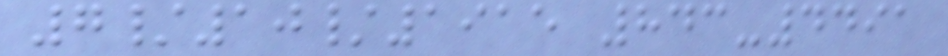7/10/1915 843-4491
